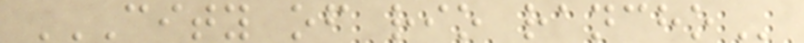CITY OF RIO RANCHO
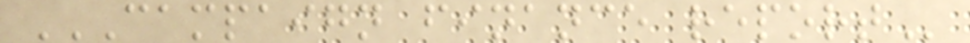CAMPAIGN FINANCE REPORT
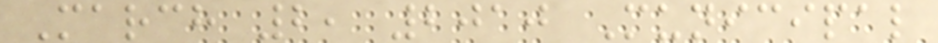March 2, 2010 Municipal
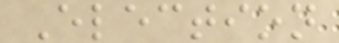Election
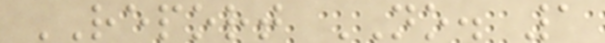REPORT NO. 1
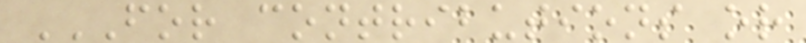FOR CONTRIBUTIONS OR
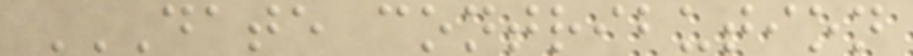DATE CONTRIBUTION
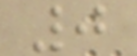0
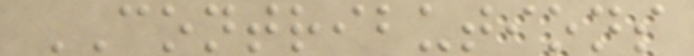CONTRIBUTIONS
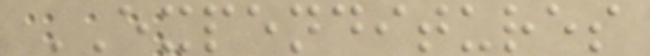EXPENDITURES
